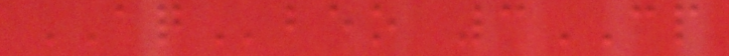AQbeo 3CP
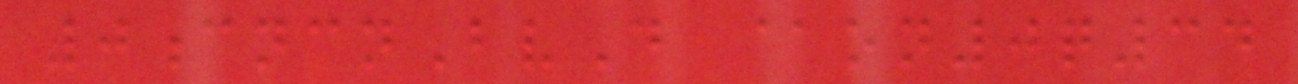0cncnBvD @on0q34
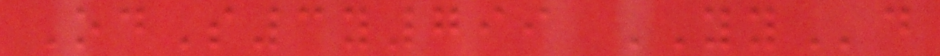OdS3y799 YYd
